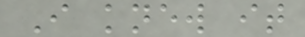I knew it
